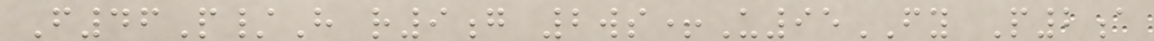F46P/H r9g 2ws+U95FY P2a
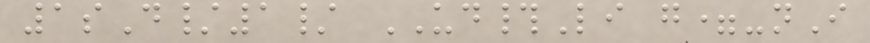1sD/1/ UD#Li g=-nI
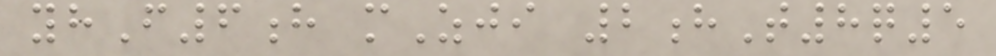yhF6h mZji 2hT8q5
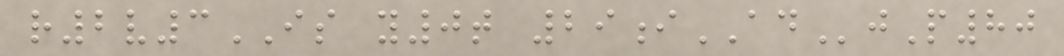r2v3IS y0t 29iADjP80
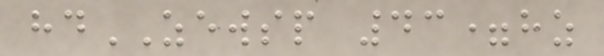hdZEWSP 43=hz
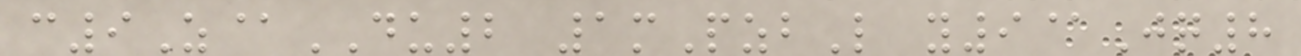c9Z@DU2 1mPzbL y9@Jq8
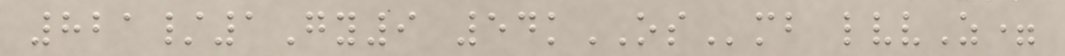821/1Gy9 54kOSmb lvvZ=
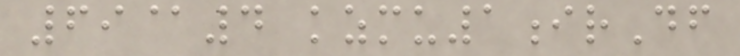69@4 kzmu1irDf
